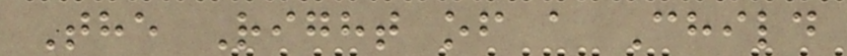The Right of a Child
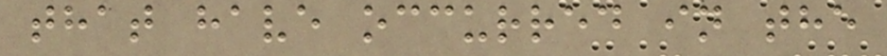that have occurred in the
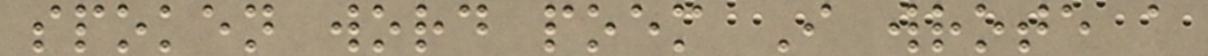spoken word poem I wrote a
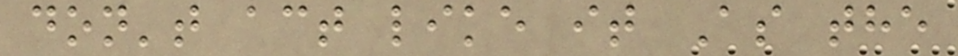don't act like it As the
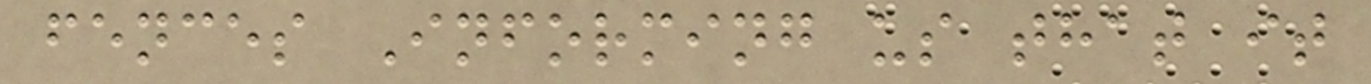fences Informing us that it
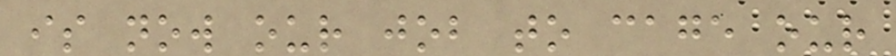is now our job to cage our
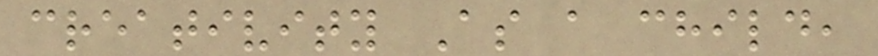creativity As a child,
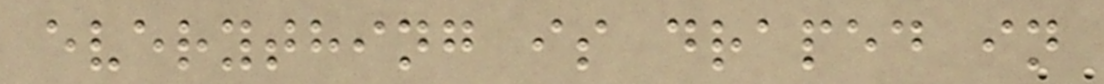everything is draped in
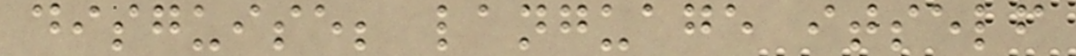disguise; language itself
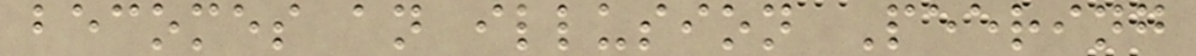becomes an illusion Peering
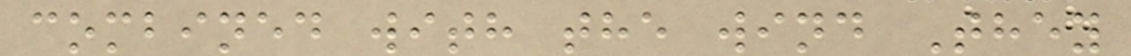combined with the wind They
